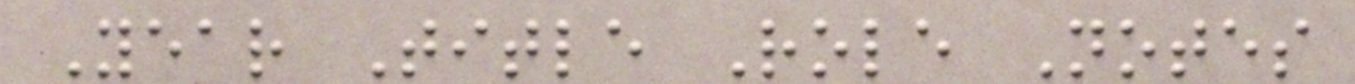Year Title Role Notes
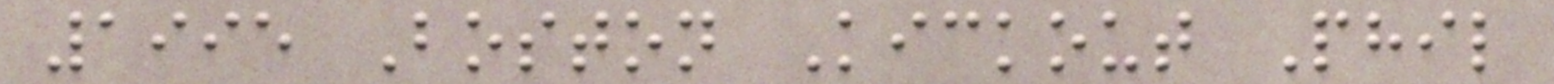1995 Boston Kickout Phil
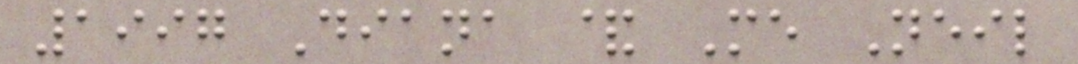1997 Diana & Me Neil
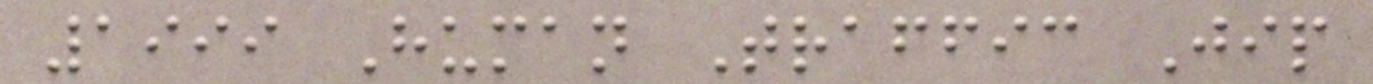1999 Human Traffic Jip
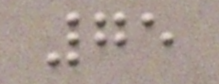75
